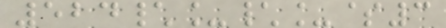524\_\_$3
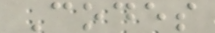Codes
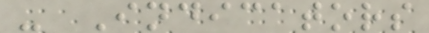- Indicators
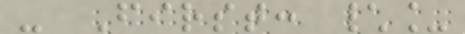- First: \_
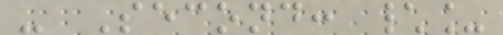- Second: \_
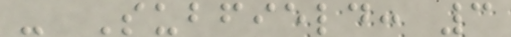- Subfield: 3
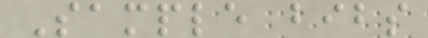Sample bibs
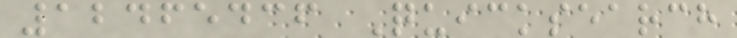12465436 Quicksearch
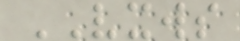VXWS
